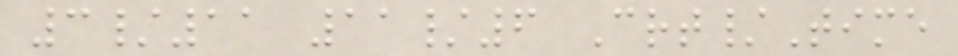3/11 11/6 Crt/Time
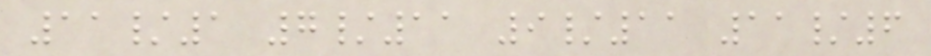11/1 7/11 9/11 11/6
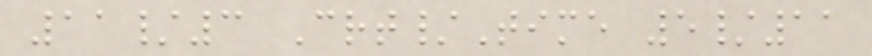11/3 Crt/Time 5/11
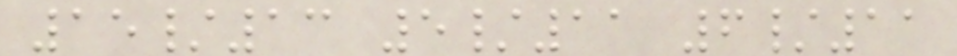15/13 5/11 6/11
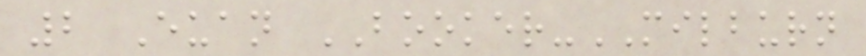2 Euan BOOKER-MILBURN
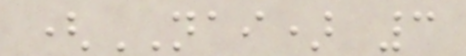(NAI) 3
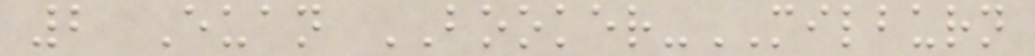2 Euan BOOKER-MILBURN
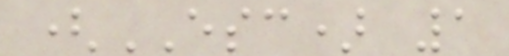(ESC) 1
